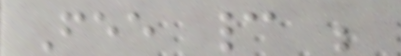Fee cannot be
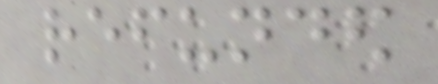refunded
